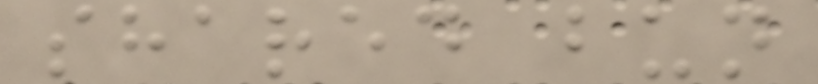shared bun
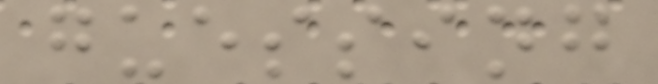guessing
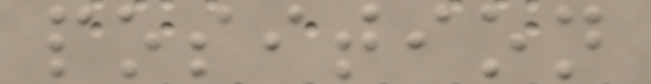position
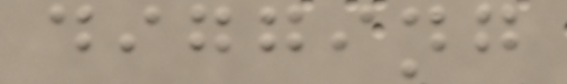digging
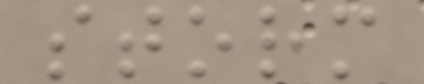storm
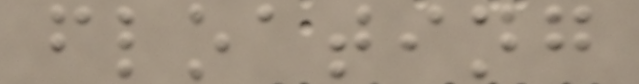floating
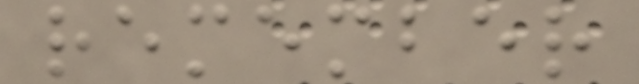remember
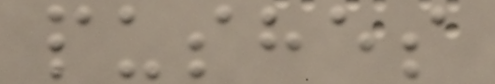pushes
